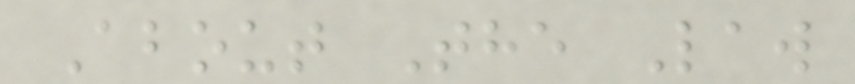About The Law
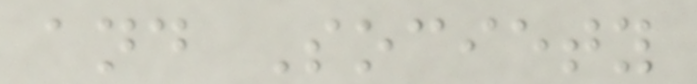and Society
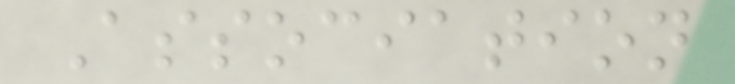Association
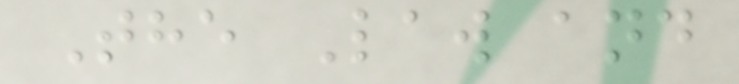The Law and
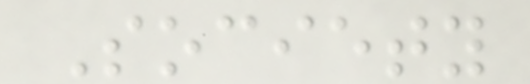Society
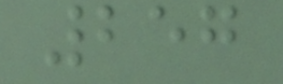257
